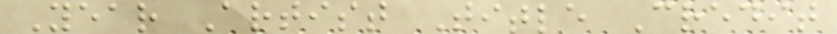Year Artist Title Credit
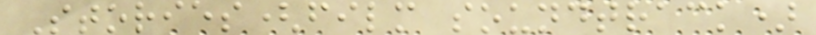Stories(film soundtrack)
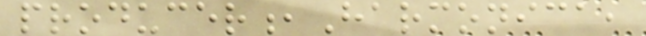producer,Harmonica,
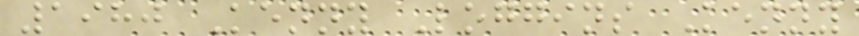1980 Kenny Loggins Kenny
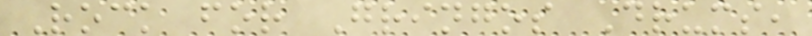Rock for Gringos Drums,
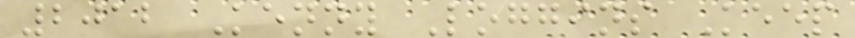2012 Kenny Loggins Keep
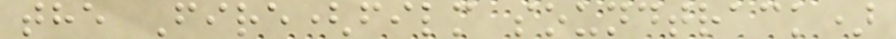the Fire(film soundtrack)
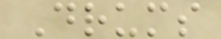Drums
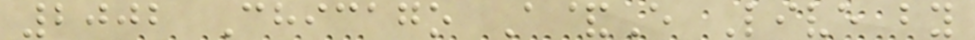2002 Chicago A&E Live by
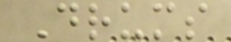Drums
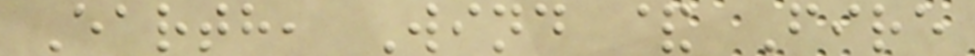Earth, Wind & Fire
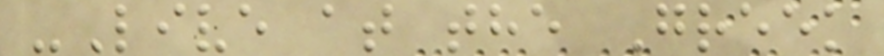-Live at the Greek
